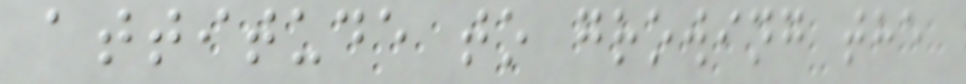attitude to growing the
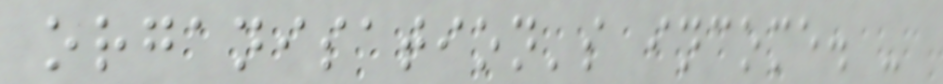organisation's income. -
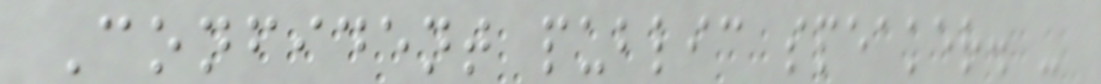Confident public speaker. -
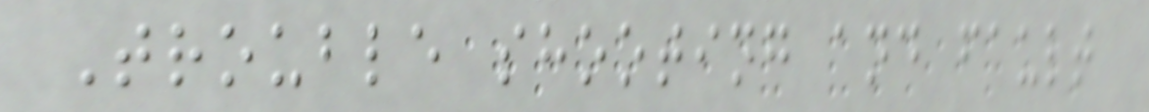Trouble shooting and fault
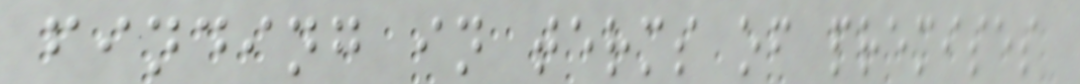finding in terms of premises
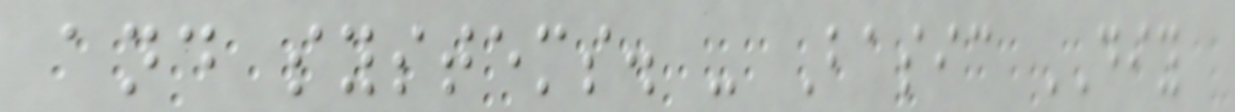and systems. - Basic DIY
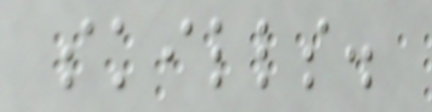skills.
